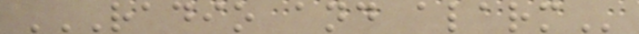RADIO AND ALARM
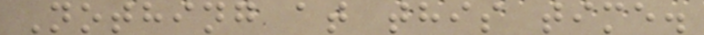Nothing at this time.
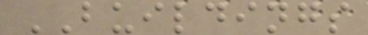BUILDINGS
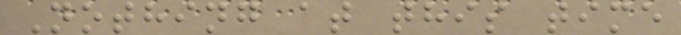Nothing at this time
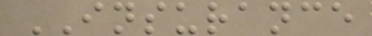INSURANCE
